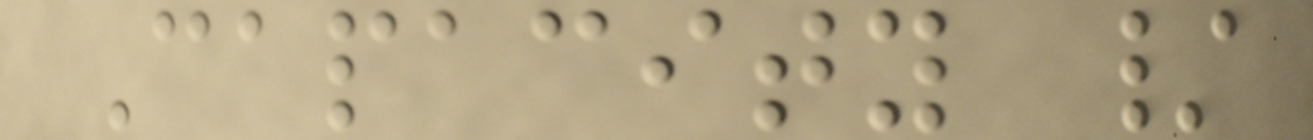Capacity /
